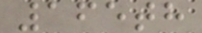165th
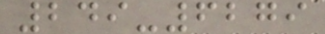249-6279
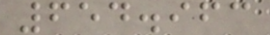654.963
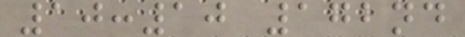10:10 172nd
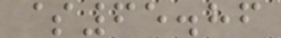$65.86
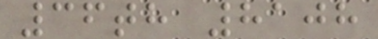36th 8108
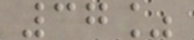37%
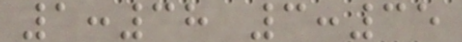1:38 3:35
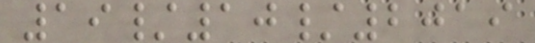19/10/2019
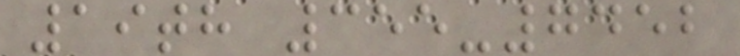19th 355-7452
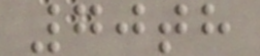70th
